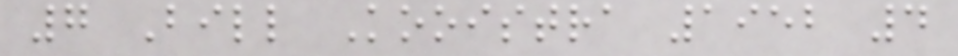7 Bill Kooistra 1952 4
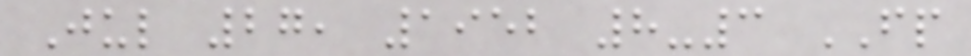Jul 27, 1952 8-3 FP
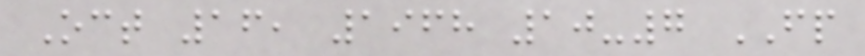Oct 16, 1968 10-7 FP
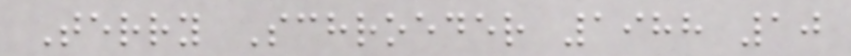Terry Schroeder 1988 10
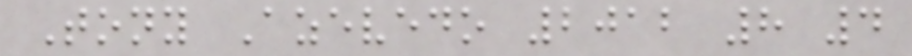Tony Azevedo 2012 8 4
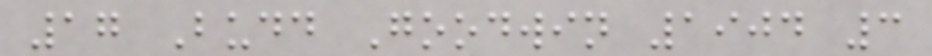17 Budd Goodwin 1904 3
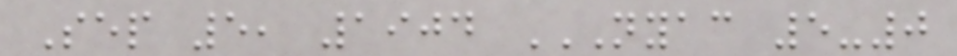Sep 5, 1904 NYAC 5-0
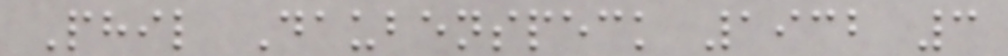Phil Daubenspeck 1932 3
